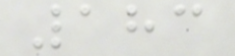183
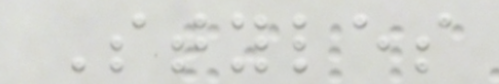Styles
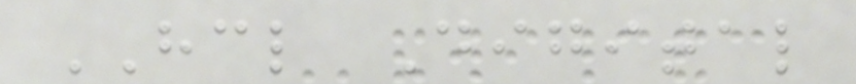HCL Digital
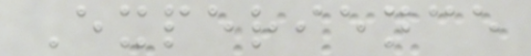Experience
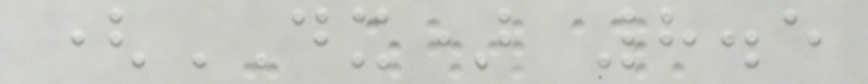(DX) 8.5
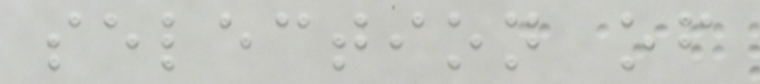selection of
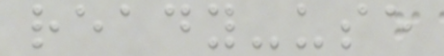ready-use
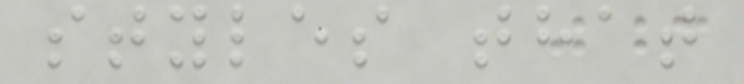styles that
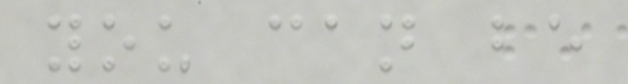you can be
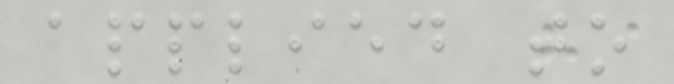applied to
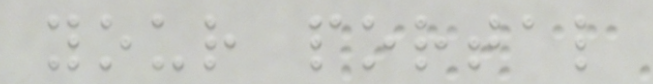your portal
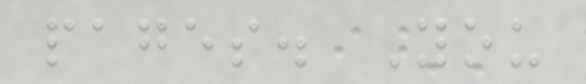pages. You
